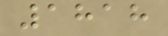1818
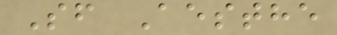Sf Aesthe
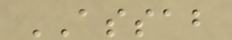ASSAB
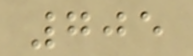705
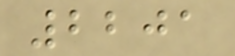2201
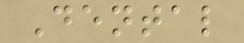Dental
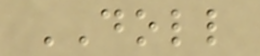DOLL
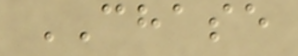CHASE
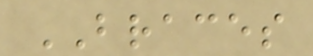BRACES
